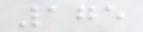175
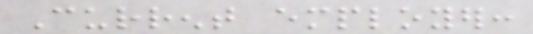Current employer:
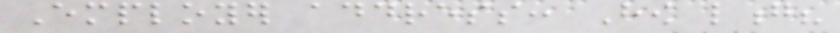Employer address: How long?
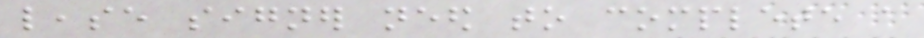lease signer need to complete a
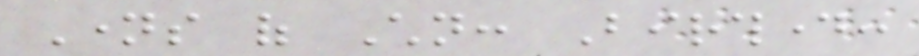Names of Children: Birthday:
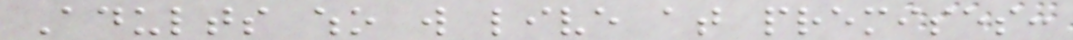Adults who will live at premises:
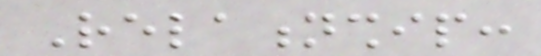Relationship:
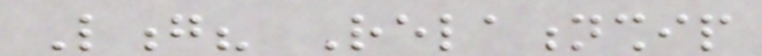Long? Relationship
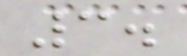3.
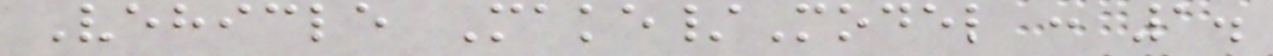Vehicle Make/Model : 1.
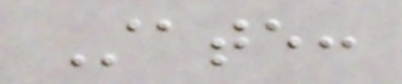State:
